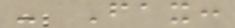- Fax:
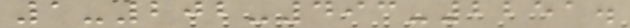1-202-493-2251.
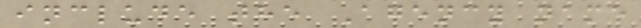include the Agency name
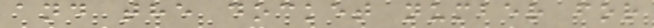and the docket number for
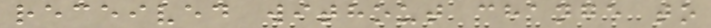received without change to
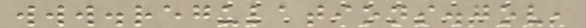www.regulations.gov,
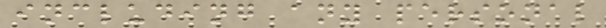including any personal
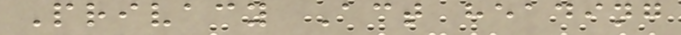Privacy Act heading
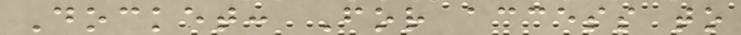Docket: For access to
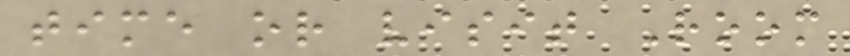time or visit Room
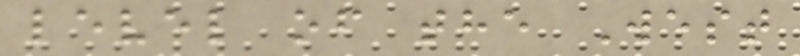level of the West
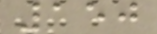150
